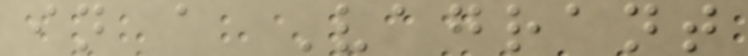in a Vagrant
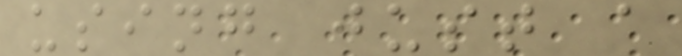using just a
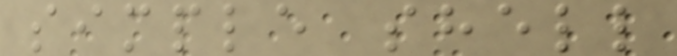simple shell
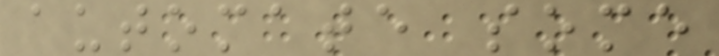automate some
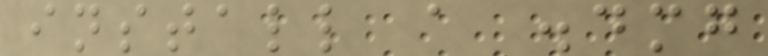install a .dmg
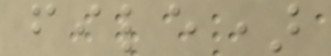file)
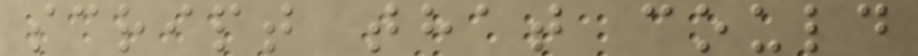script that could
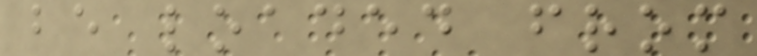be loaded from
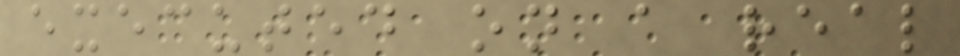executed on a real
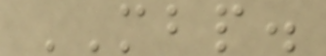MBP.
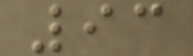93
